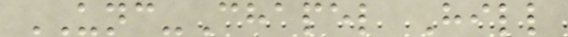UNC-Chapel Hill
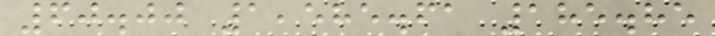60.00 1,585.61 185.85
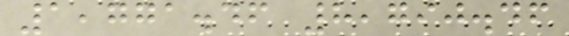1,771.46 8,790.46
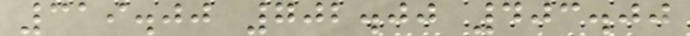319.00 702.00 403.00
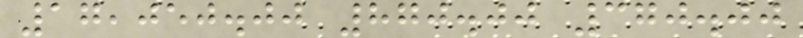17,050.00 870.00 370.00
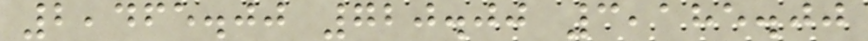2,465.00 720.00 3,185.00
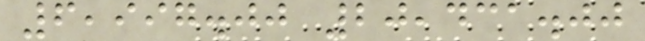6,997.00 20,431.00
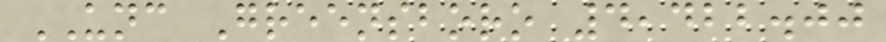UNC Greensboro 4,422.00
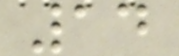14
